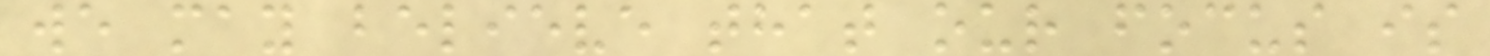we may believe that our focus is
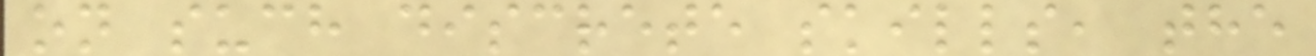on such discrete skills, the
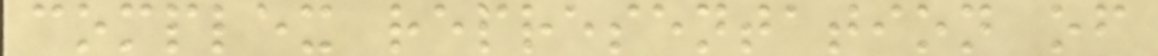complex representation of
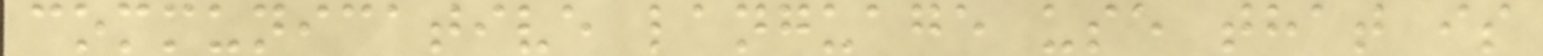communicative language use that is
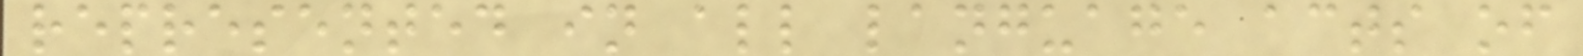represented in all language acts of
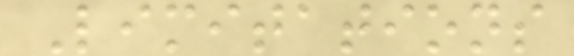Limitations
